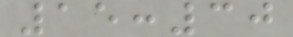15:30
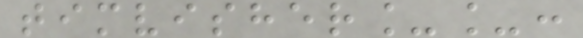timvisher__:
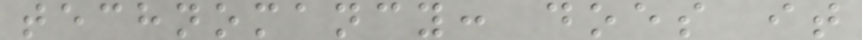technomancy: does it
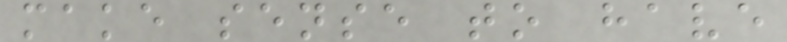make sense to have
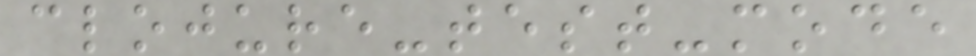clojure-test-mode
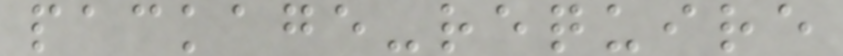package-require
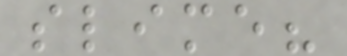slime?
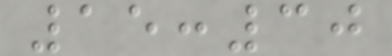15:30
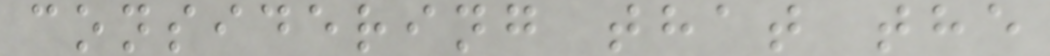considering that the
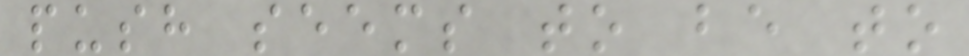push seems to be to
